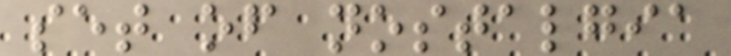set of nostalgia
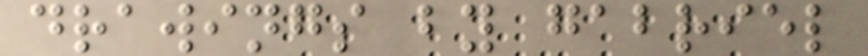drawings by gabriel
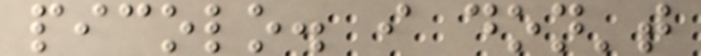picolo. i don't
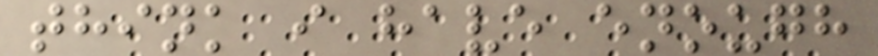think i have enough
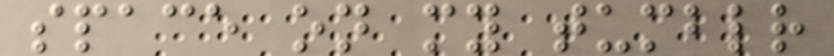space on my tumblr
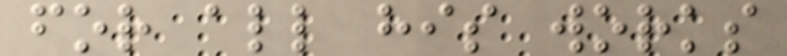for all his works
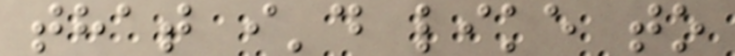that i'd like to
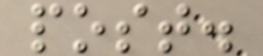post.
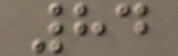84
